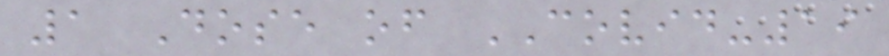1 Dose of COVID-19
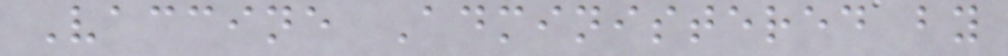Vaccine Administered by
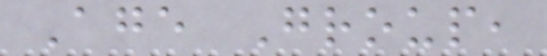Age Group,
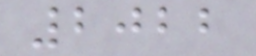2022
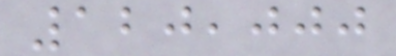120,000
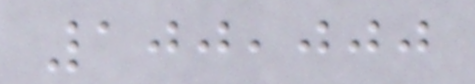100,000
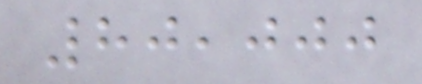80,000
